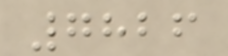7826
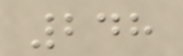248
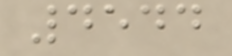4544
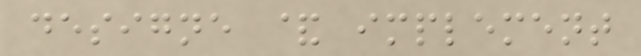designe & implement
